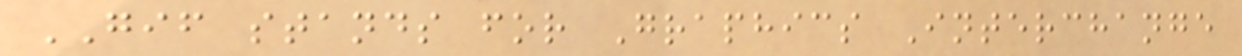GIF stands for Graphics Interchange
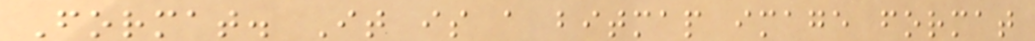Format. It is a bitmap image format
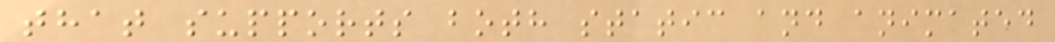that supports both static and animated
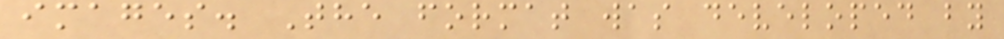images. The format was developed by
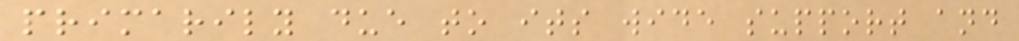primarily due to its wide support and
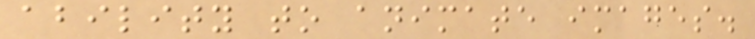ability to animate images.
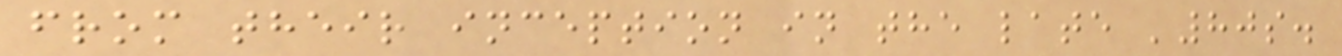from their inception in the late '80s.
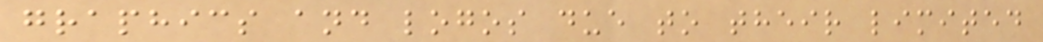graphics and logos due to their limited
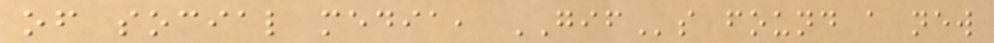of social media, GIFs found a new
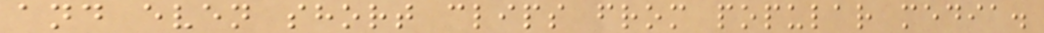and even short clips from popular media.
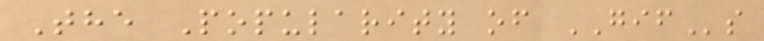The Popularity of GIFs
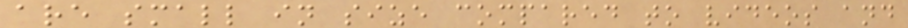are small in size compared to videos and
